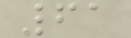61
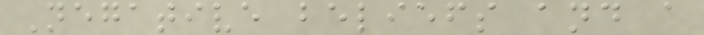Negative beliefs and a
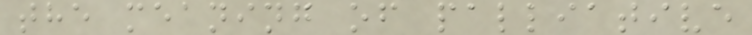the meaning of palliative
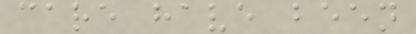care have been
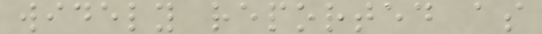widely reported as
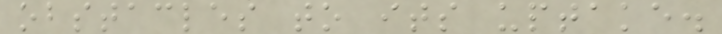obstacles to its uptake.
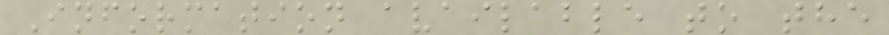Information available to the
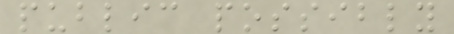public possibly
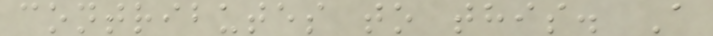contributes to this. A
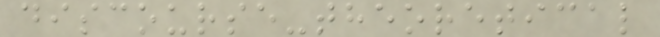discourse-theoretical
